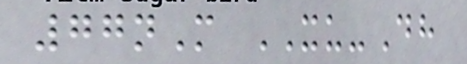77nM XU-Dh
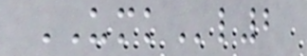UMKl2
